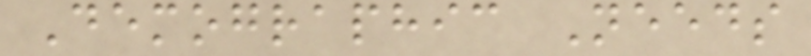Demographic Needs
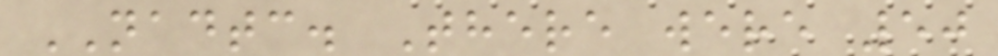NADTC. There were 50
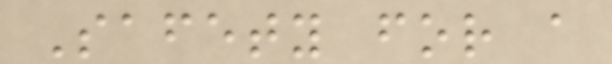Safety for a
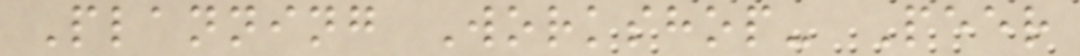Planning Workshop- Peer
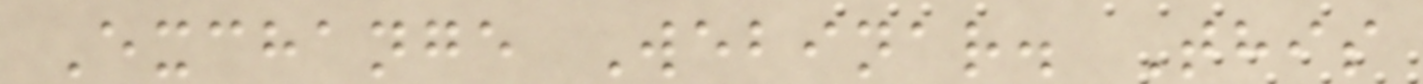Exchange Webinar. This
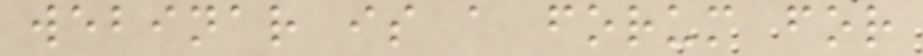webinar is a forum for
